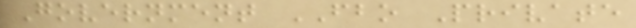Government FBO Private
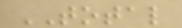TOTAL
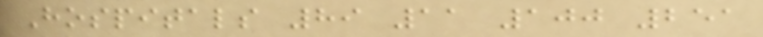Hospitals 89 11 100 251
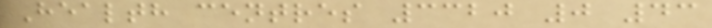Health centres 3320 0 43
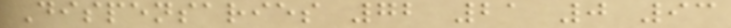Dispensaries 72 21 0 93
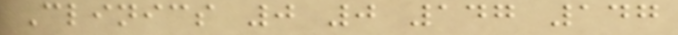Clinics 0 0 147 147
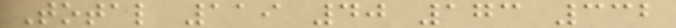Total 119 40 173 332
